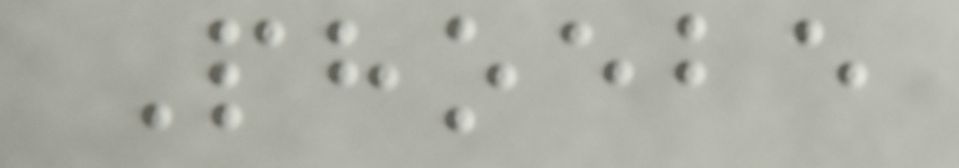Phoebe
